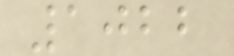1022
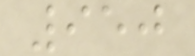950
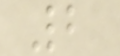2
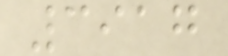3917
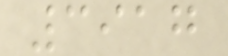3917
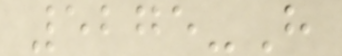5275-H
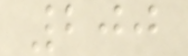200
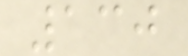130
